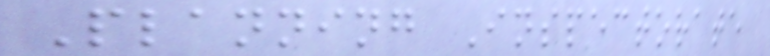Planning Inspectorate
